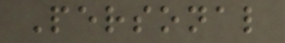Personal
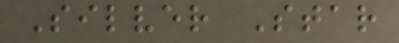Silver Star
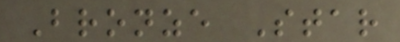Bronze Star
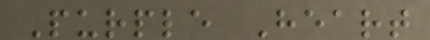Purple Heart
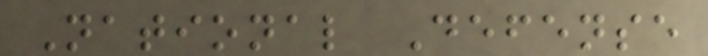National Defense
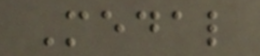Medal
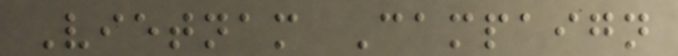Vietnam Campaign
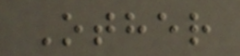Other
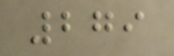279
